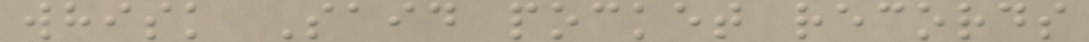whisk Said pocket records
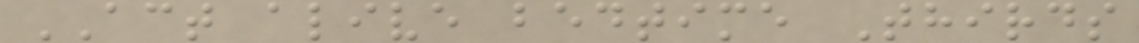ACT alive bedtime Thirds
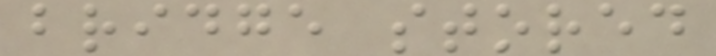bridge stored
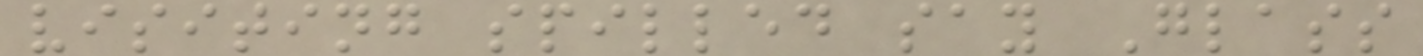visiting spilled say Glass
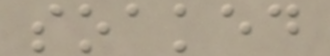soaked
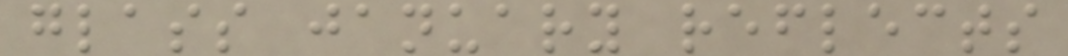glass january reflects
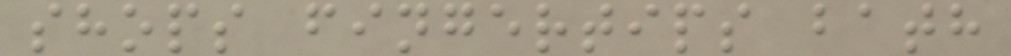shops fingertips bath
